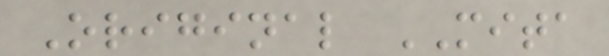Original MITA
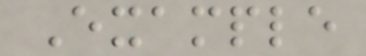Example
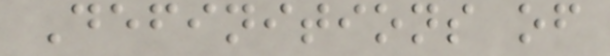Definitions of
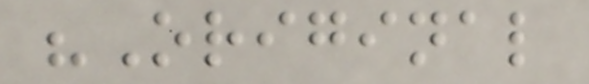"Original
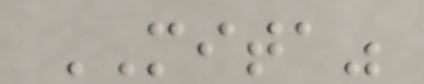MITA"
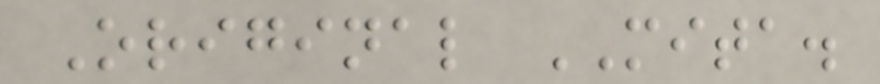Original MITA.
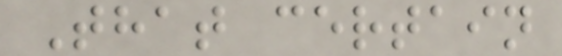That certain
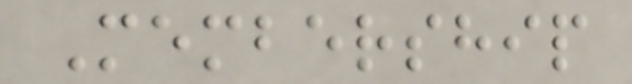Membership
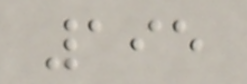195
